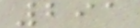291
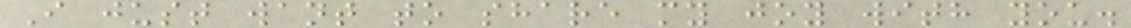I just want to share my joy with you.
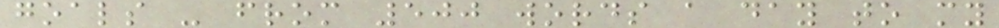goals - from 500 words a day to my
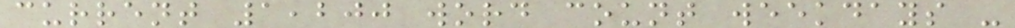current 1,200 word count weekdays -
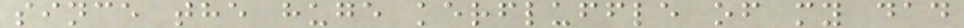since the huge kerfluffle of my dad
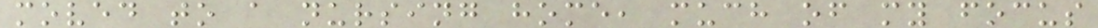moved to a nursing home, much of my focus
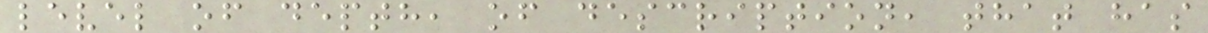level of depth, of description, that has
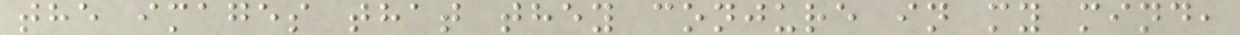the images that they conjure in my mind,
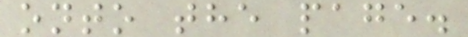onto the page.
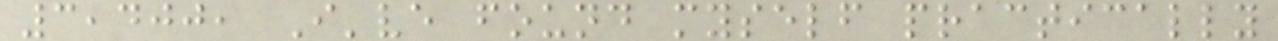3,400, I've found myself practically
